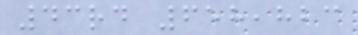43rd 658,823
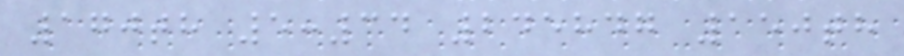170th 5:34 245847 150th
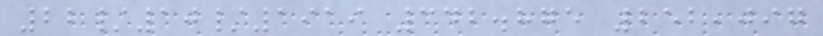22/10/1919 342.875 252,097
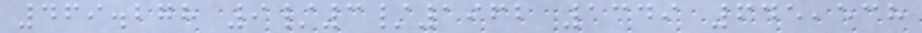469.278 9/3/1962 1349 645,538
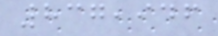837,946
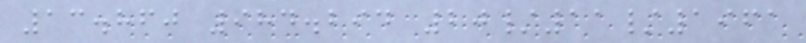13.860 984.294 20/11/1961
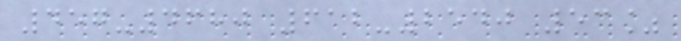457-4680 612-2540 53%
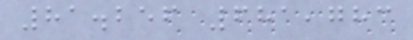81.256 681,783
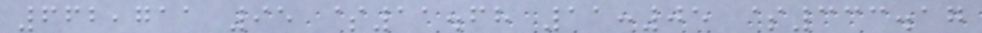662,711 95 $11.68 11:05 $333.17
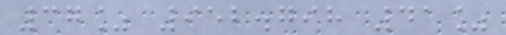37% 952.798 41%
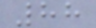88
